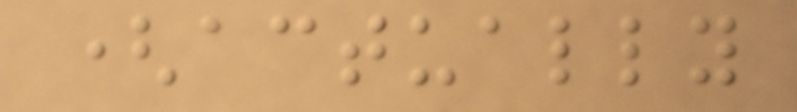(actually
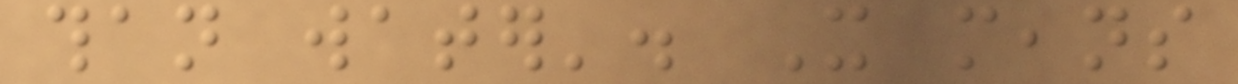than water'. It means
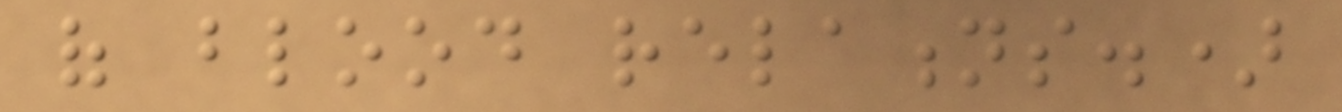of blood relations.)
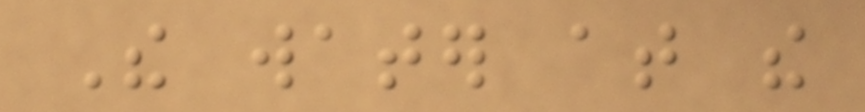The water at the
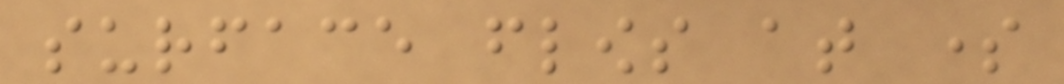surface flows at some
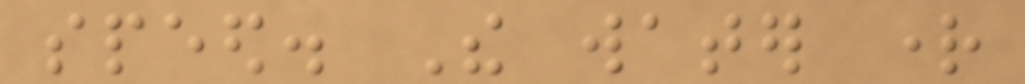speed. The water right
